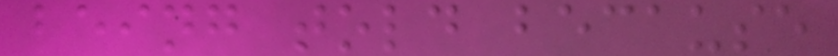being told because
